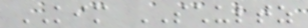KIM SCHULTZ
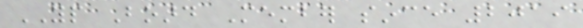YP Board Member since 2019
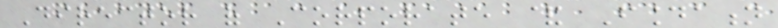Director of Corporate & Foundation
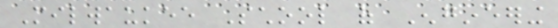Milwaukee School of Engineering
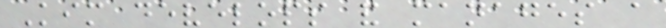Kim develops and manages a
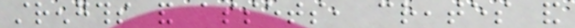strengths and assets, creates and
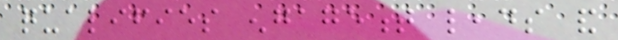qualifies engagement leads and
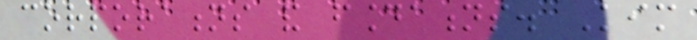corporations and foundations. Kim
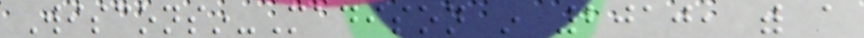Wisconsin-Madison in 2010, with a
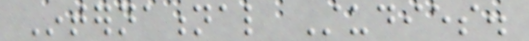International Studies.
